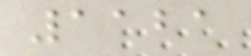1121
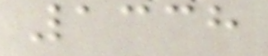1338
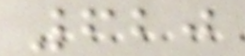620
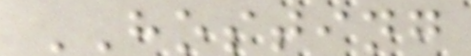HOSTING
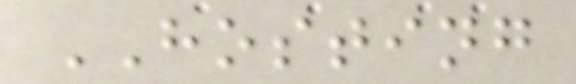HOSTING
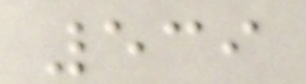539
